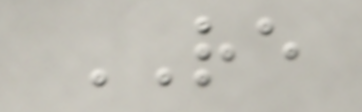RE
